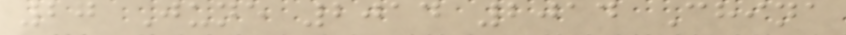27 June 2014 2014 China
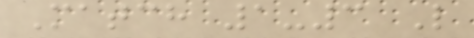Match 1-3 L
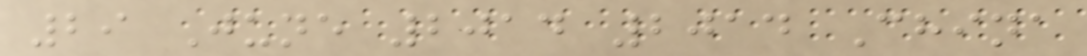29 June 2014 2014 China
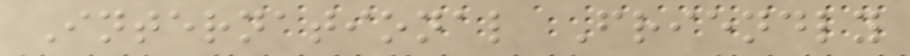International Friendly
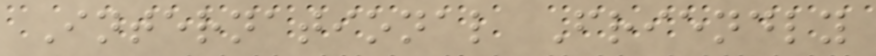International Friendly
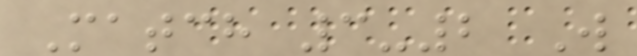Match 3-2 W
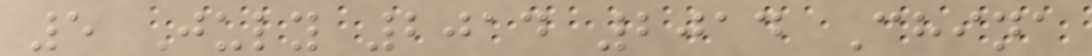5 July 2014 2014 China
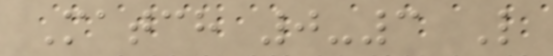Match 0-3 L
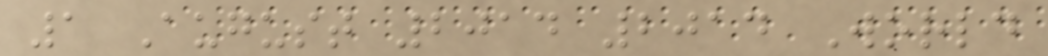1 August 2014 2014 World
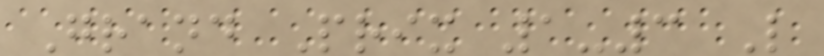Grand Prix 1-3 L
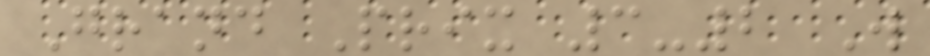Grand Prix 3-2 W
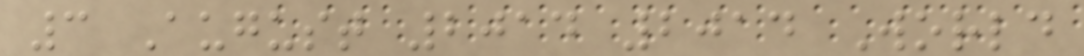3 August 2014 2014 World
